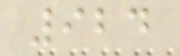924
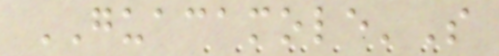GUACAMOLE'S
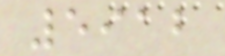5912
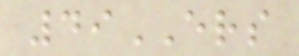49ERS
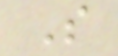S
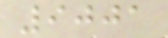9001
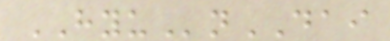HYUnDAI
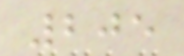205
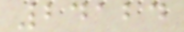24124
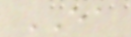EA
